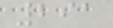291
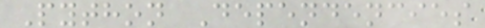Python Dependencies
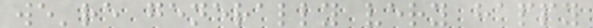we're generally very happy
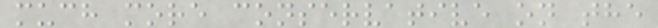much more conservative on the
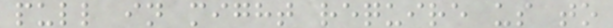pull in might require us to
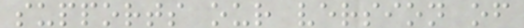supports our version of
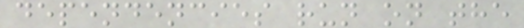dependencies run on the
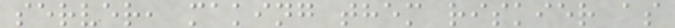server, making them riskier as
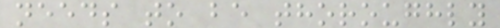needs to be thoroughly
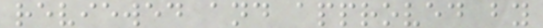reviewed and approved by
